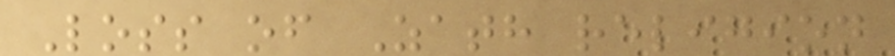Loss of Zath religion
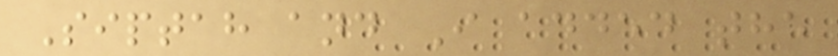Siptah and I added the
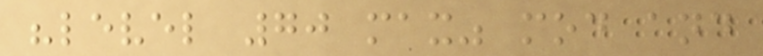"level 70 max" mod and
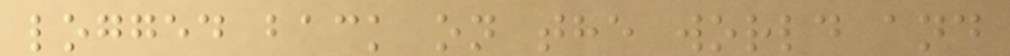logged back on the world and
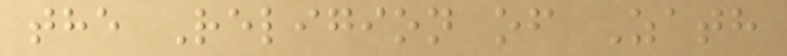the Religion of Zath
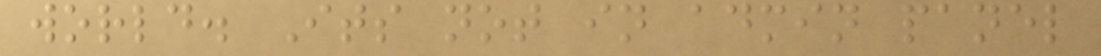world. Its not in admin panel
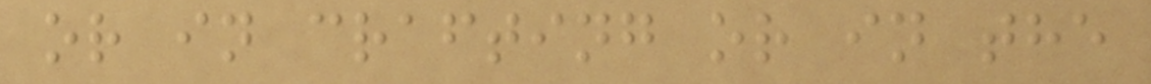or in crafting or in the
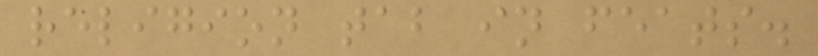religion tab in feats.
